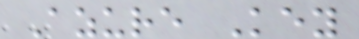Azure Key
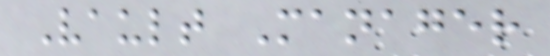Vault Manager
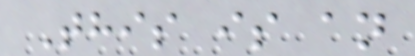This is an
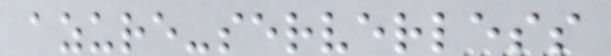azure-serverless
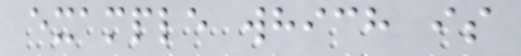example which is
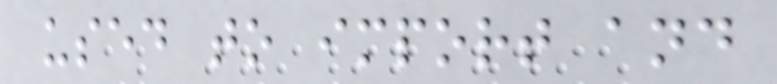used to import and
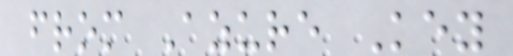from Azure Key
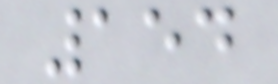154
